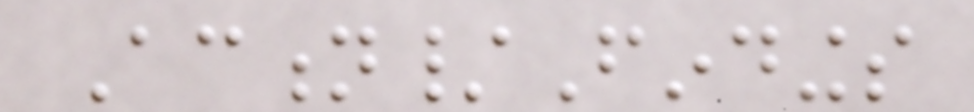Action/Findings
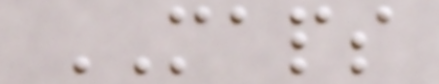MAPS
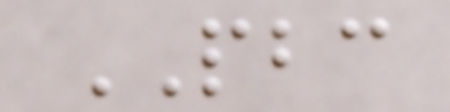PBC
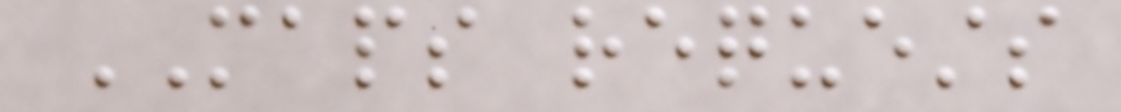MAPS requests
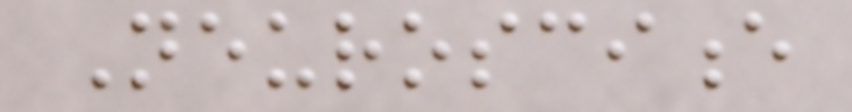Neuroscience
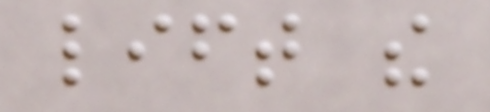lift the
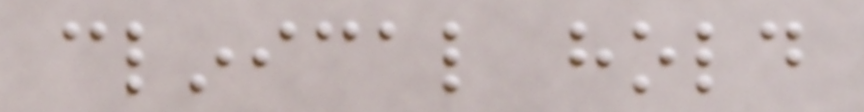clinical hold
